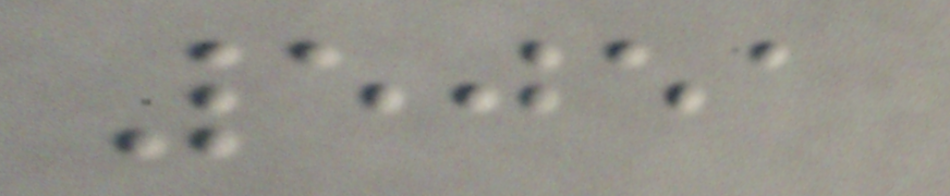5051
